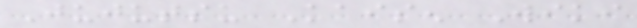Jujutsu Kaisen Wiki
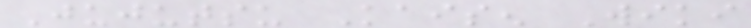Jujutsu Kaisen Wiki
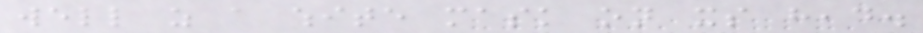well as a white mask on its head.
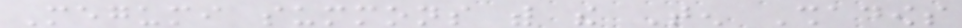Megumi summons with the Ten Shadows
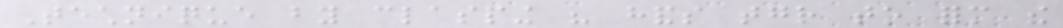Technique by clasping his hands together to form the
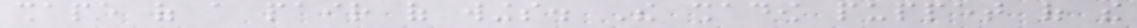shape of a pair of wings. The shadow puppet of the
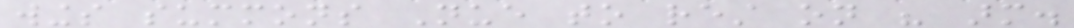wings summons Nue to rest on his arm.
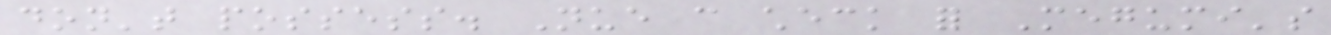don't possess. Nue can check for Megumi's
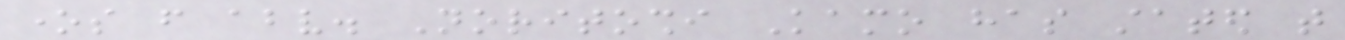ones from above. Noritoshi Kamo has stated that
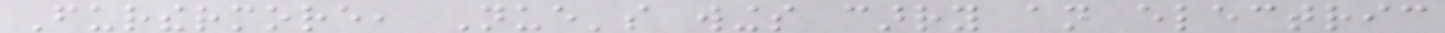Furthermore, Nue's wings carry an electric
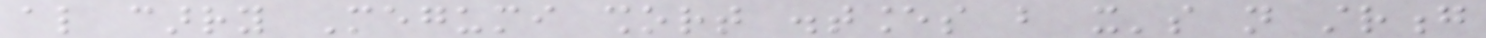also carry Megumi short distances but it's not strong
